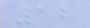12
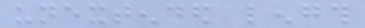unextended length
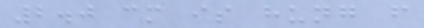2.0 cm is hung from
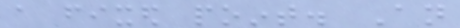a fixed point. An
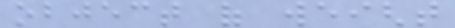object of weight
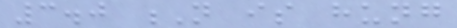3.0 N is hung
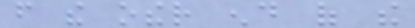from the other end of the
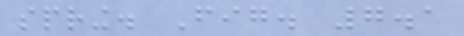spring. Fig. 7.1
